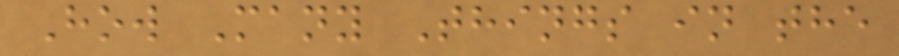How Many Things in the
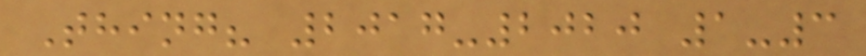Thing? 2017-2020 1-3
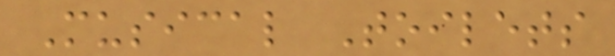Musical Toilets
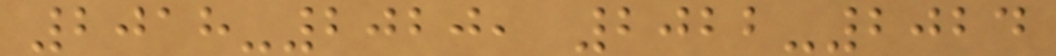2018-2020, 2022-2024
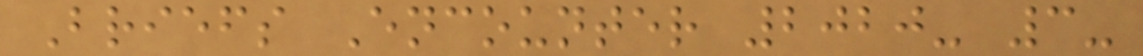Briefs Encounter 2020- 3-
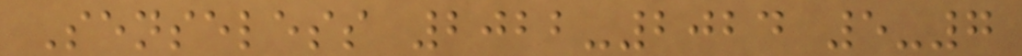Senseless 2022-2024 5-7
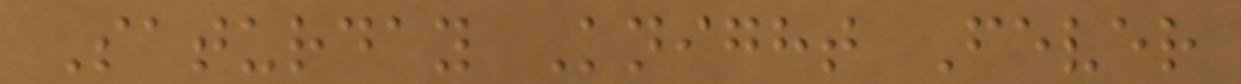Saturday Knight Fever
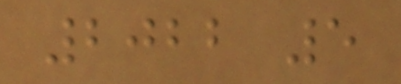2022 5
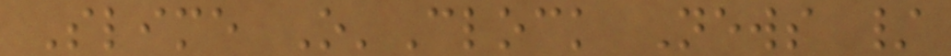Slime O'Clock News /
